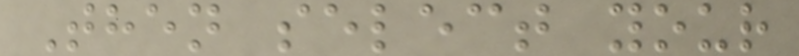Then select your
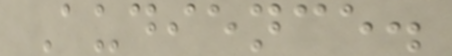Audience.
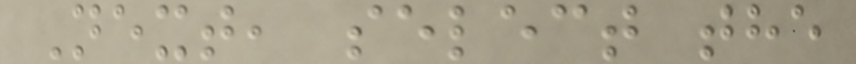Next, select the
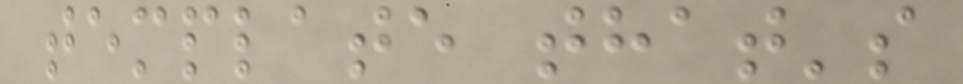template that's
